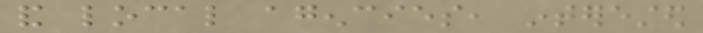and local agencies, interested
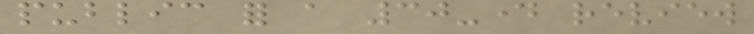public for a 30-day review
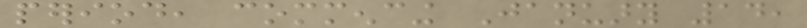period, commencing January 14,
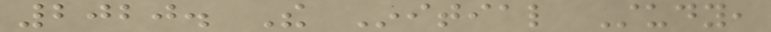2020. The Initial Study,
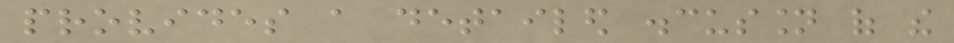provides a detailed discussion of the
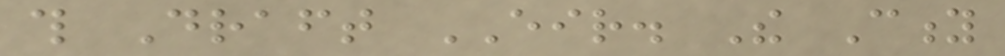this Draft EIR. The City
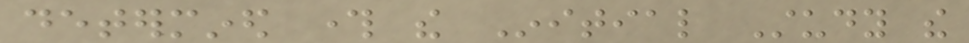determined through the Initial Study the
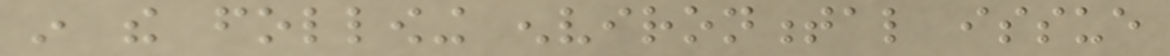in the following environmental issue
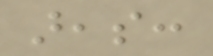areas:
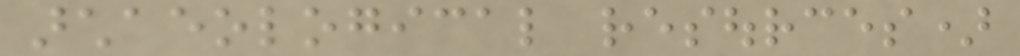archaeological resources)
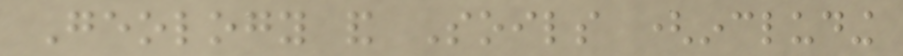Geology and Soils (including
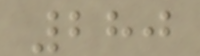280
